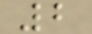2
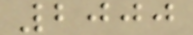2000
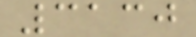3130
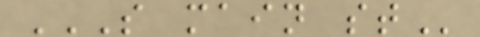S MAIN ST
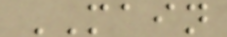MAIN
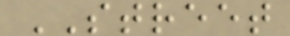STREET
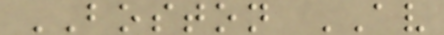BOSTON AV
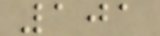101
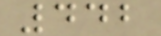442
